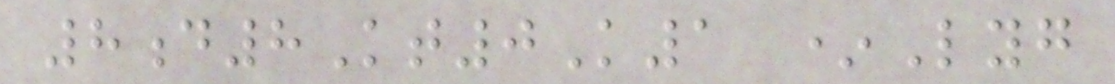8d8Kt0K1 *Lyg
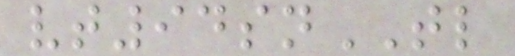vt94snTL
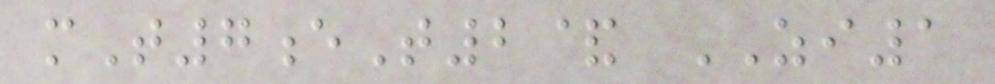mT7eT2& ZI1
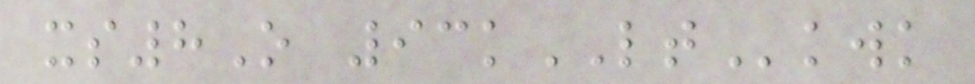xs8O 93kLTkwk
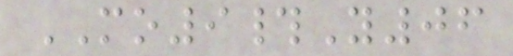MO9#Y06
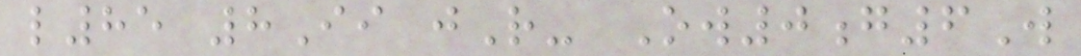l85 8Ii jR- Ow0g6W
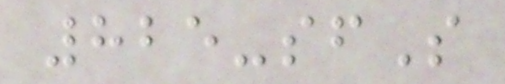825-sfS
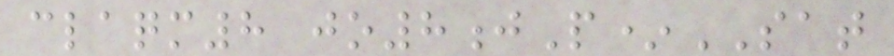claqm8 jo8jP*SAT
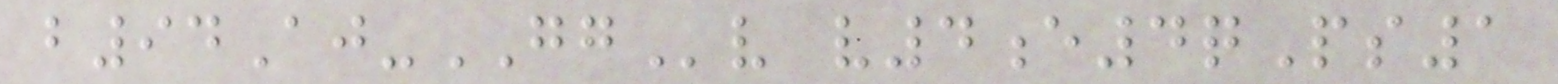b94Aj-GGv v4e4qPs1
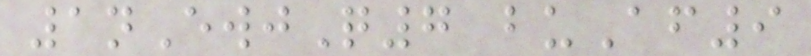1nEwjQ7 buAf9
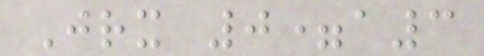Jrx 0=a3
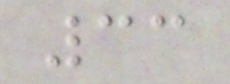33
